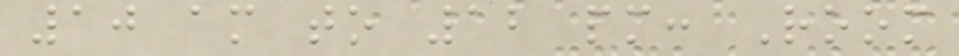10 am to 12 pm: Room
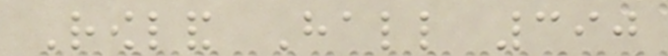Rowland Hall 390
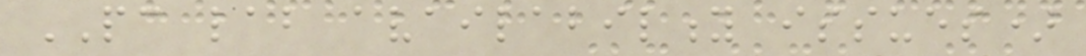PC lab availability issues)
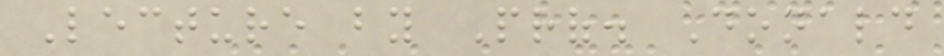Lecture by Prof. Donald
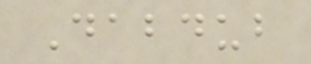Dabdub
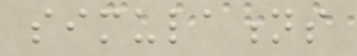simulations
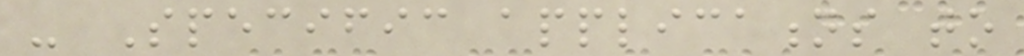- Specific applications to
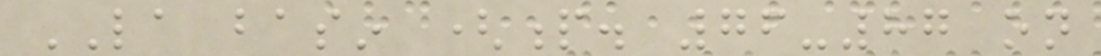LA basin (p. 76-87 on
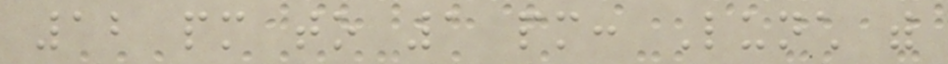12 pm to 1 pm: Lunch with
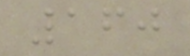160
